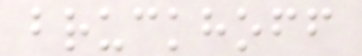bruckhoff
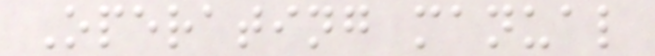Operating manual
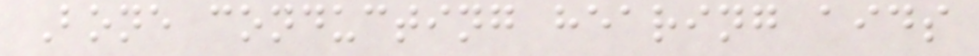Bone conducting hearing aids
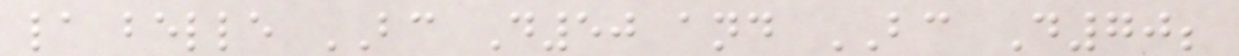la belle BC D50 and BC D70;
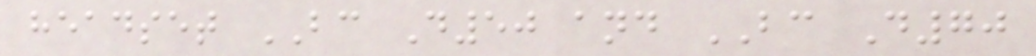headset BC D50 and BC D70
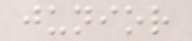junior
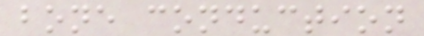bone conduction
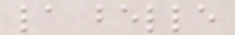la belle
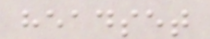headset
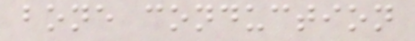bone conduction
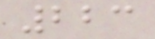223
